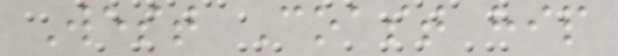West Coast hip
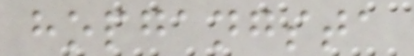hopgangsta
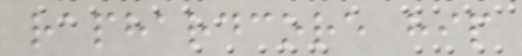raphardcore hip
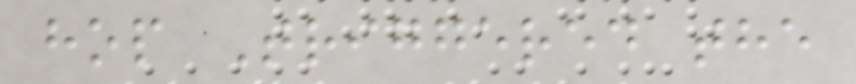hop Triggered the
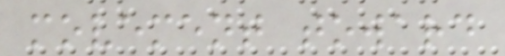movement toward
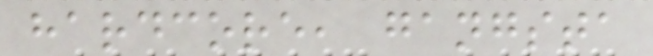hardcore, gangsta
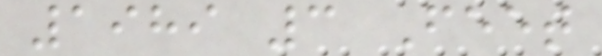1989 3 Feet
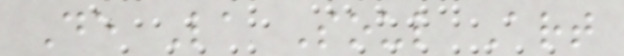De La Soul Art
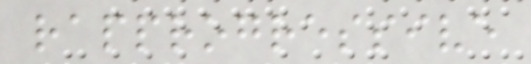rapprogressive
